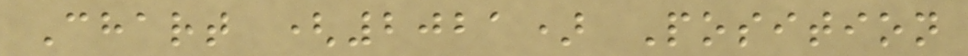Chart (2021) Position
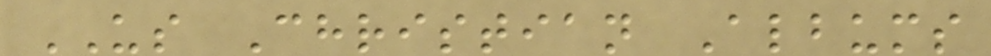US Christian Albums
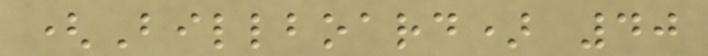(Billboard) 40
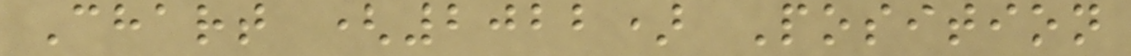Chart (2022) Position
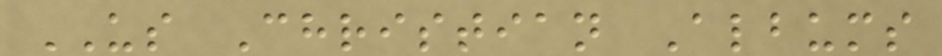US Christian Albums
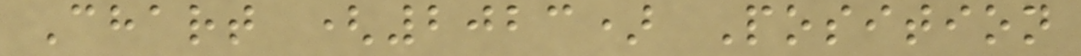Chart (2023) Position
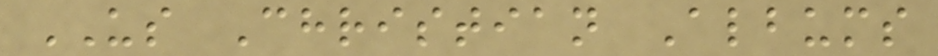US Christian Albums
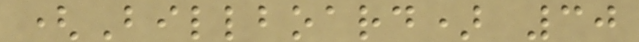(Billboard) 30
